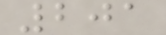201
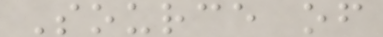Source of
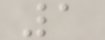1
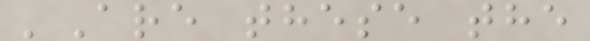'Are these the
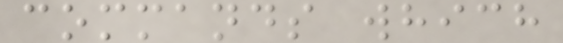commands which
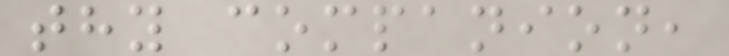thy companion,
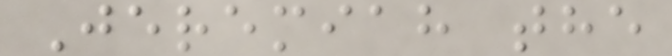Jeremiah the
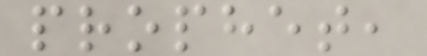prophet,
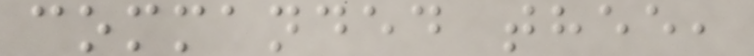commanded thee,
